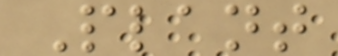Plant
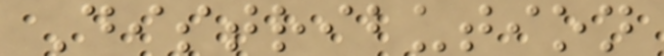Distribution
